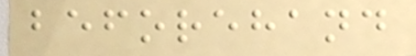beforehand
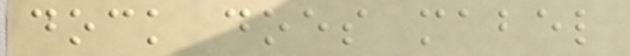dock does mabel
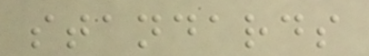standards
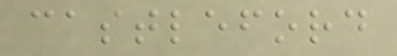castleford
